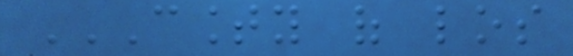COUNTY OF LOS
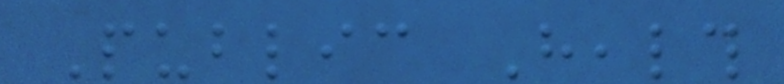Public Health
